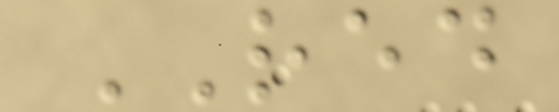RED
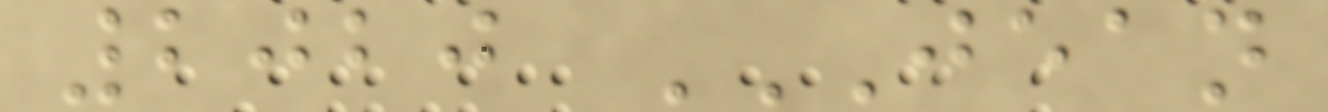2020 JEAN
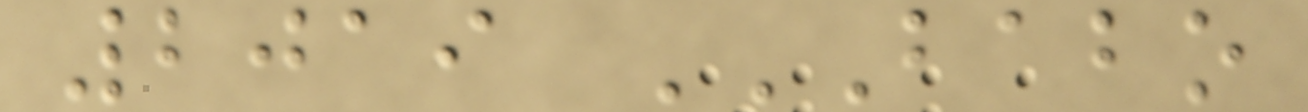2019 BABO
